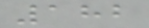182
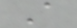A
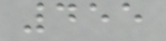455
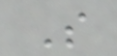S
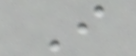I
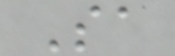Sa
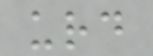urd
